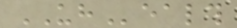UHealth
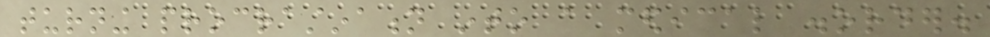turning procrastination into a medical disorder.
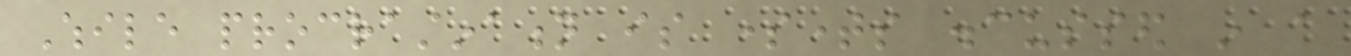While procrastination is sometimes discussed in a
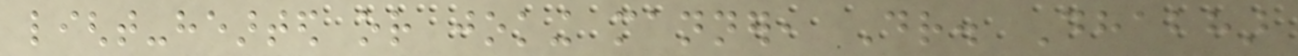light-hearted or joking manner, Dr. Dhabhar
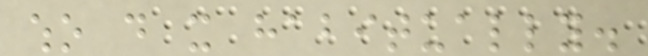who do it habitually.
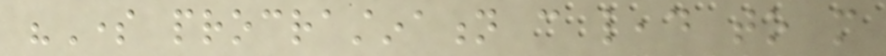"Some procrastination can lead to more
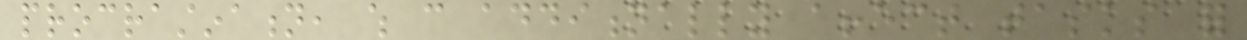procrastination, which can additionally affect tasks for
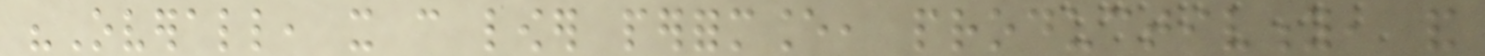"Overall, it can lower performance, productivity, and
